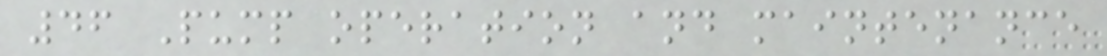46 Pump operation and maintenance
